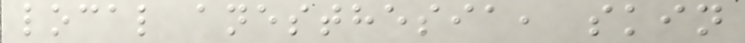local anesthesia, skin
